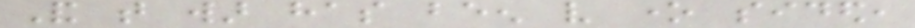And that war has been very one sided,
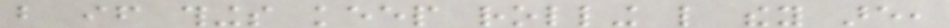but if things keep rolling like they are,
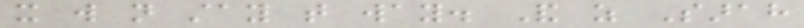it will not stay that way. And as Sarah
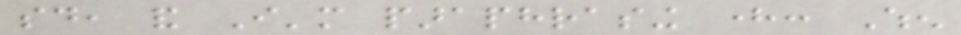said, and I'm paraphrasing here: When
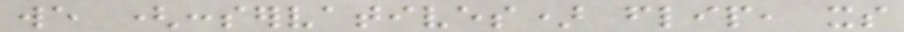we (conservatives) flip, its
